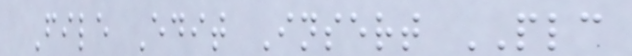File Edit Insert PLC
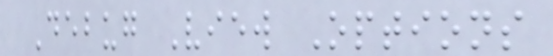Debug View Options
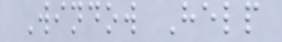Window Help
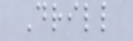Drill
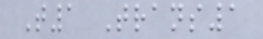T1 Trans1
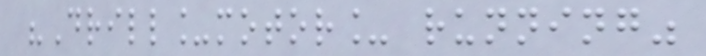"Drill_motor_ running"
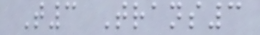T3 Trans3
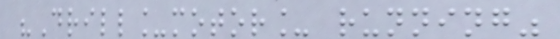"Drill_motor_ running"
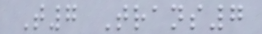T7 Trans7
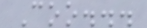Coo...
